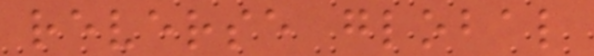reverse global
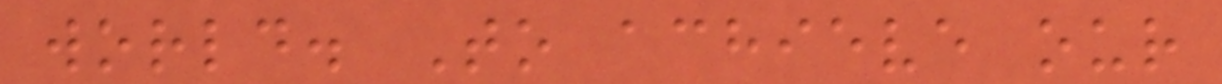world. To achieve our
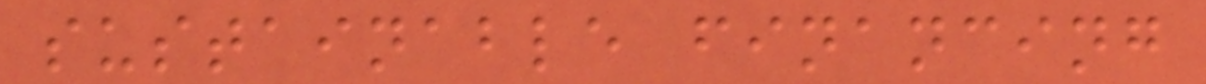sustainable financing
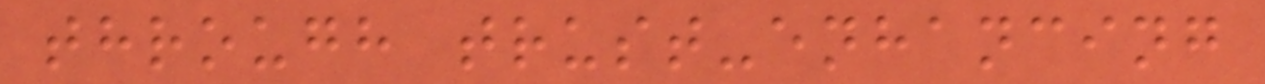through trust-enhancing
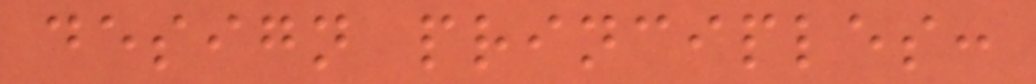design principles:
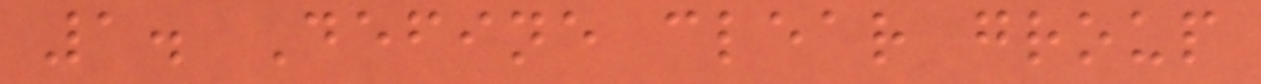1. Define clear group
